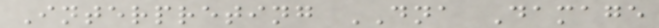Interpreting DNA Damage
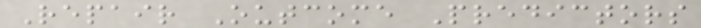Repair Outcome Predictors
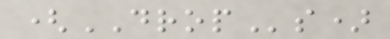(DROPs)
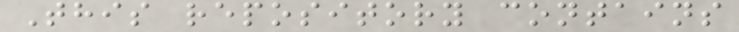This repository contains
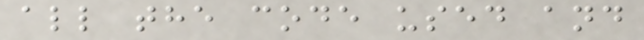all the code used and
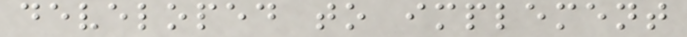developed to implement
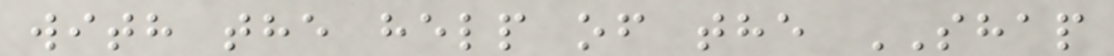with the help of the SHAP
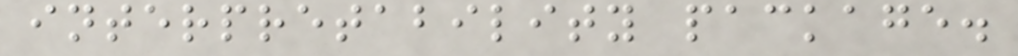interpretability package.
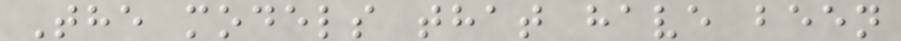The models that have been
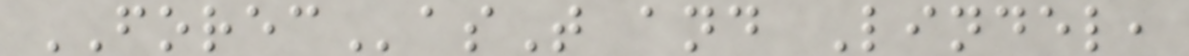FORECasT and Lindel,
